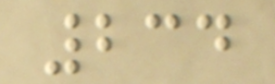234
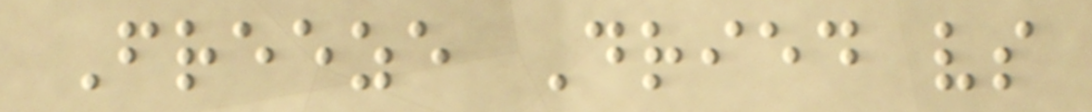Freeze Dried vs
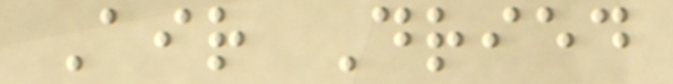Air Dried
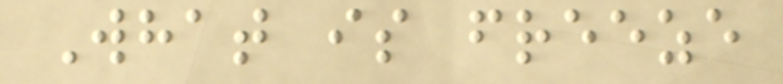What is freeze
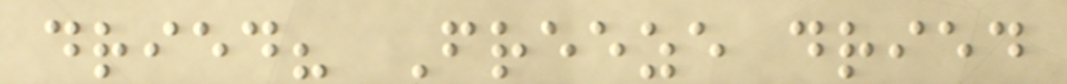dried? Freeze dried
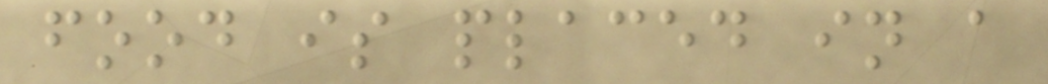food is placed in a
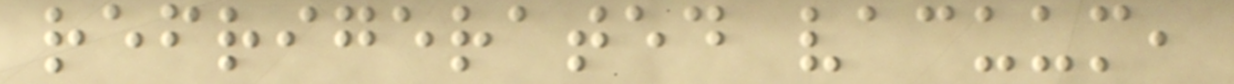refrigerated vacuum,
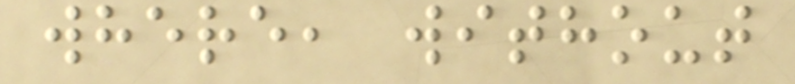where, without
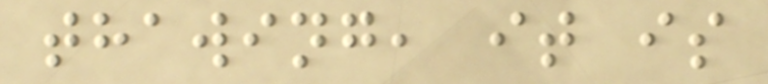thawing, it is
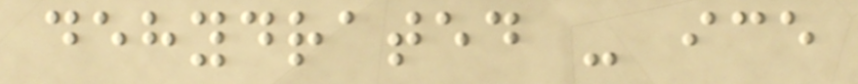dehydrated - ice
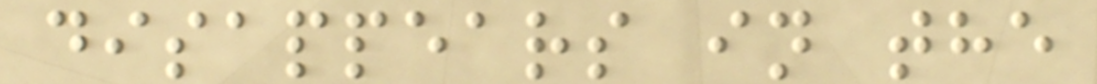disappears in the
